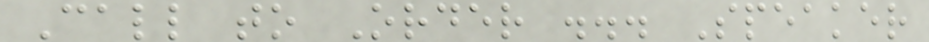Call to Order ... Speaker
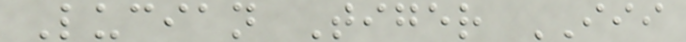Lucian Tiger III
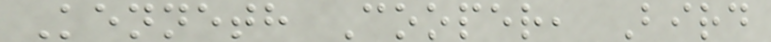Kenneth Cooper, Bird
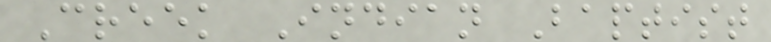Creek Indian Baptist
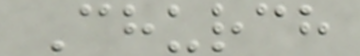Church
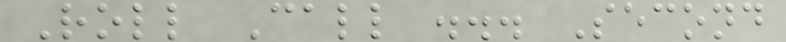Roll Call ... Second
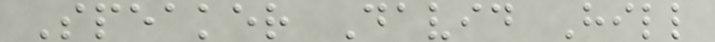Speaker David Hill
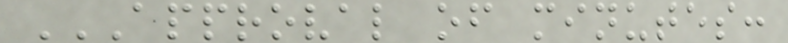APPROVAL OF MINUTES:
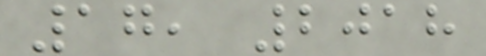17, 2018
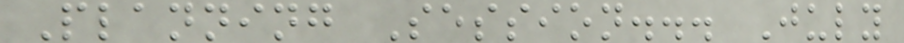Planning Session... July
